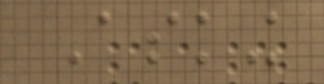Asking
